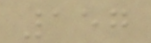157
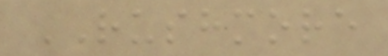RUSHMORE
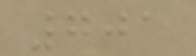701
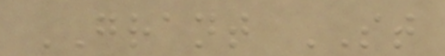GRANT ST
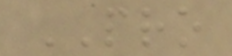PRO
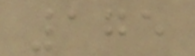175
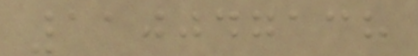110047138
